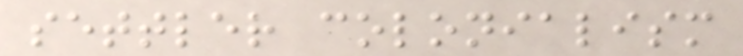settler colonialism
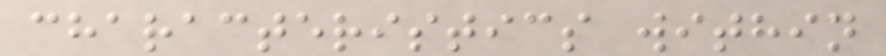characteristics within
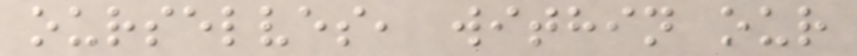ourselves, within our
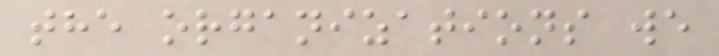the organizations we
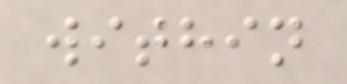within
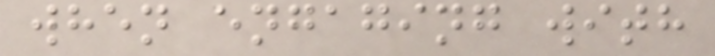when engaging with
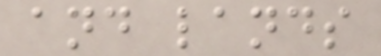and lands
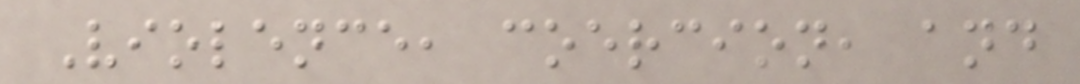Violence, coercion, and
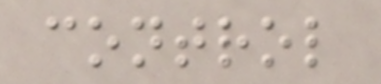control
